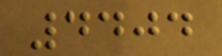4404
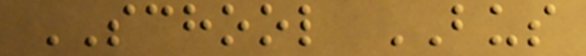SCHOOL BUS
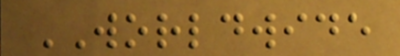WORLDWIDE
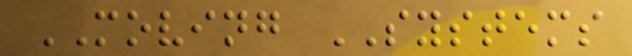MOVING SYSTEMS
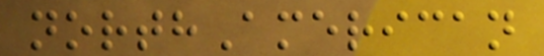northAmerican
